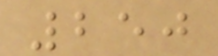250
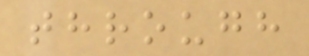through
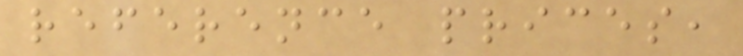reference prices,
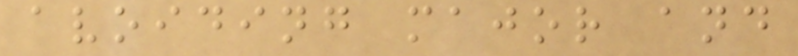avoiding major and
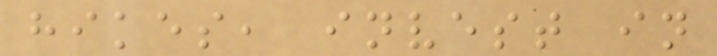hikes, invest in
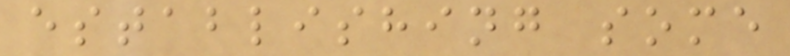establishing some
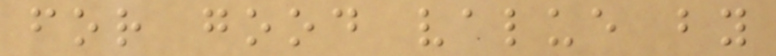for good value by
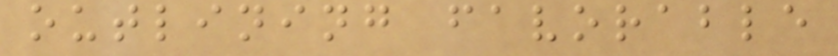outlining favorable
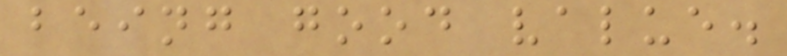being good value.
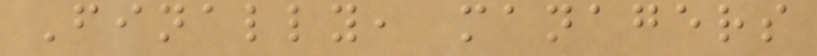Finally, managers
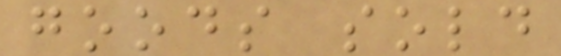goods sold
